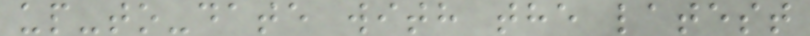up-to-date with the latest
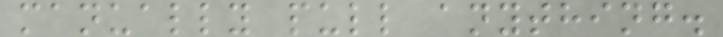manually pull anything.
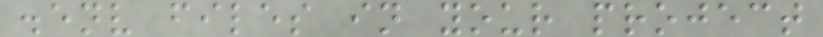.env files in your project
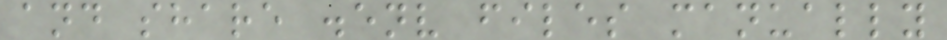and share .env files manually
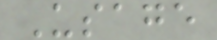Usage
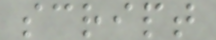script
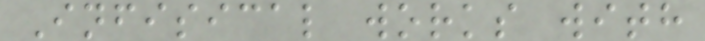Infisical works with
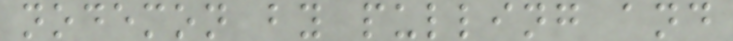nodemon by pulling and
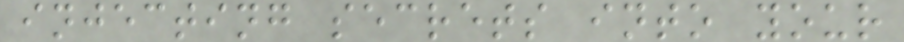injecting secrets into your
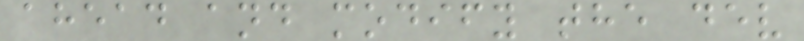ahead and modify the dev
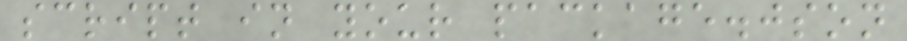script in your package.json
